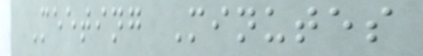Meeting Minutes
